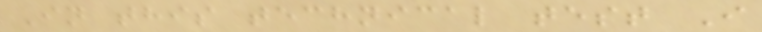In this technical test I
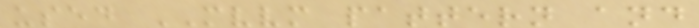used MVVM pattern and
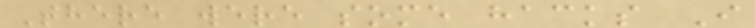There were some hacks I
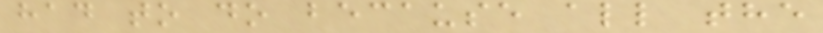had to do because all the
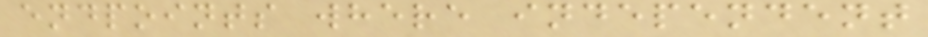endpoints where independent
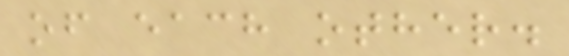of each other.
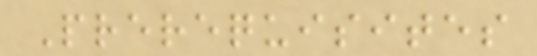Prerequisites
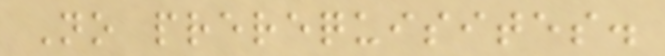No prerequisites.
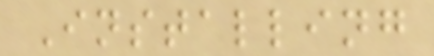Installing
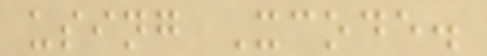using Xcode.
